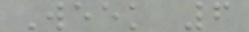Week 6
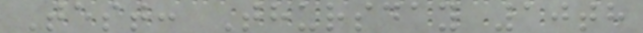Test: Thursday 10th
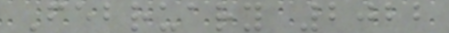February 2022
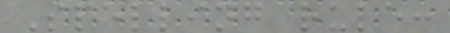Spelling rule:
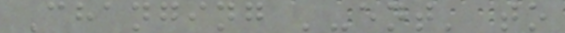Changing '-ent' to
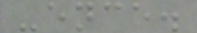-ence.
